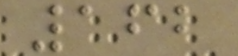162
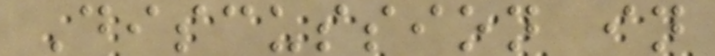Discussion in
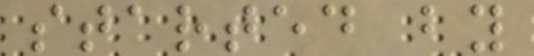started by
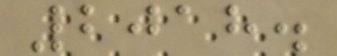2018.
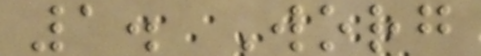1. Worg
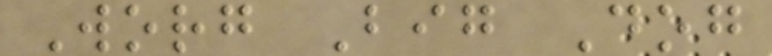Worg Big Dog
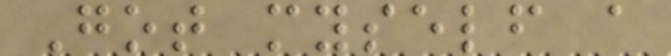Got myself a
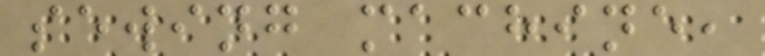sewing machine,
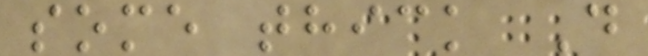some thick D
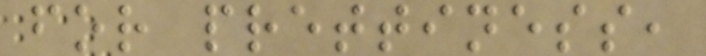for prettiness,
